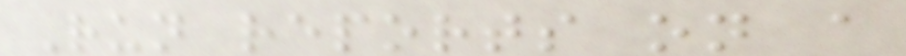Run reports on a
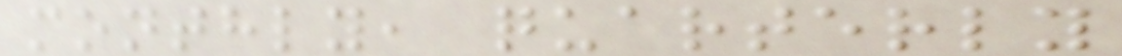monthly, quarterly
